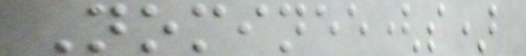Nominee(s)
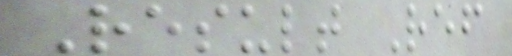Result Ref
